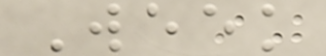Week
